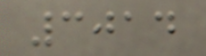3014
